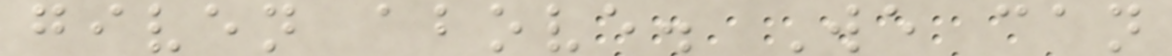given above. We can
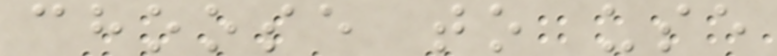choose to use
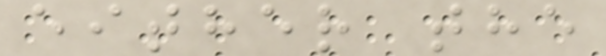either the
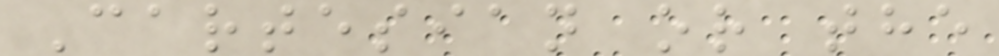Cartesian or the
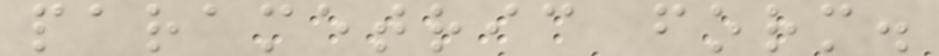parametric form.
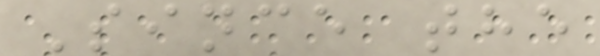Since the
